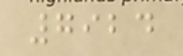7924
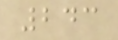243
